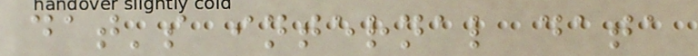dat's internal data
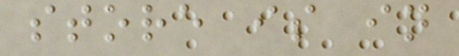store is in
